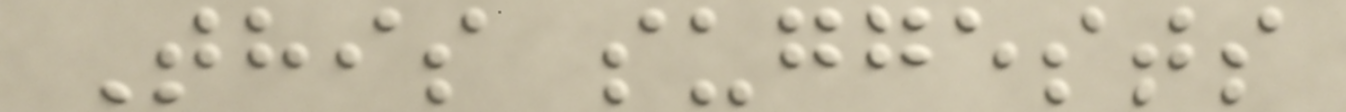This suggests
